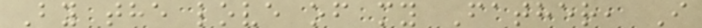By the love of my Father, I
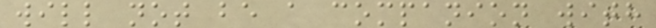will not be a companion with
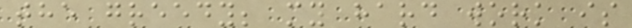the greedy; my hard work is
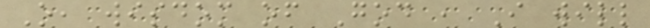O, wisdom of God , I will
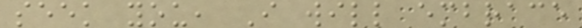seek you, I will embrace
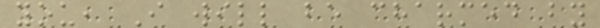you, I will be charmed by
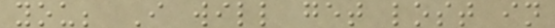you; I will get lost in
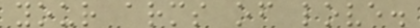your arms of love.
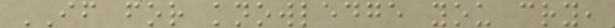IF for knowledge you cry,
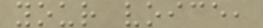your voice,
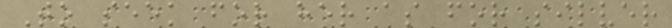To seek for her as for silver
